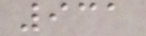931
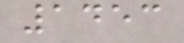1453
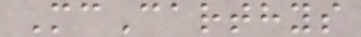McCarthys
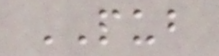PUB
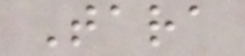Tara
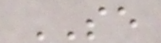SE
